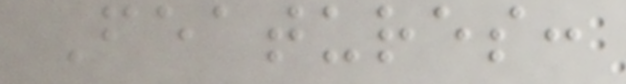Features:
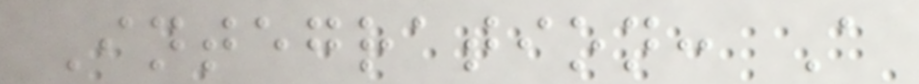Integration: A
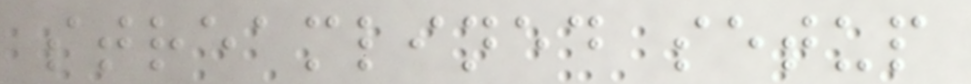streamlined setup
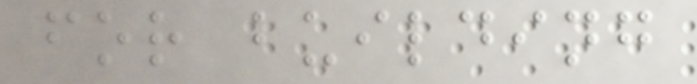for building
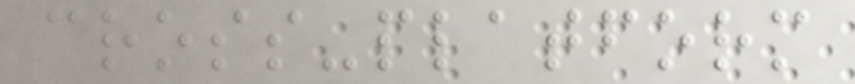cross-platform
